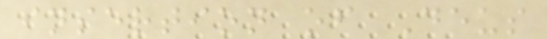insertion of Deus
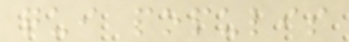qui populis
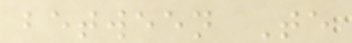between Te
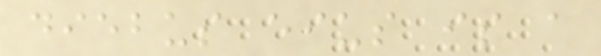diebus eius is a
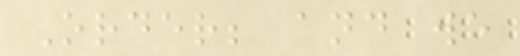Order; and we
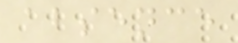absence
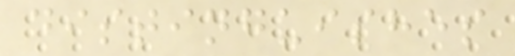distinguishes
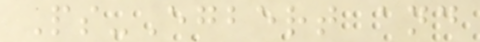Ps-Egbert and
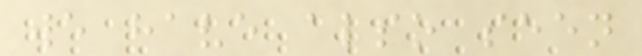we have also seen
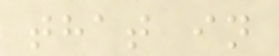that in
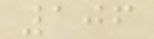106
